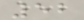52
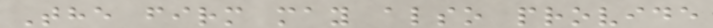The firm may also provide
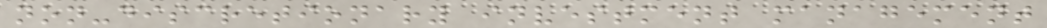non-discretionary investment management
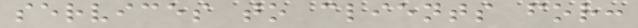services to clients for:
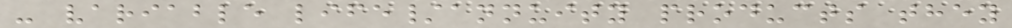- variable life/annuity products they
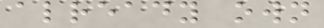already own
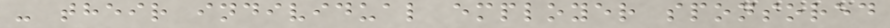- their individual employer sponsored
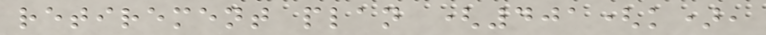retirement plan (401(k),
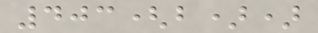403(b))
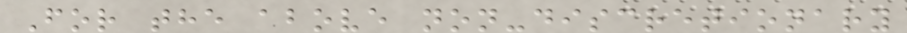For the above non-discretionary
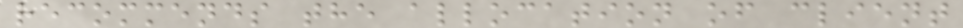recommends the allocation of client
